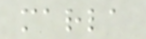marla
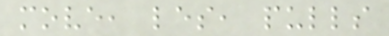move, les, pulls
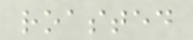roasted
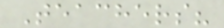Teachers?
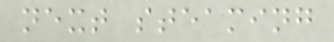next steaming
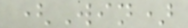(Win)
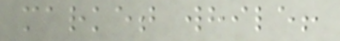market while!
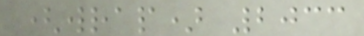(wrap) 2033
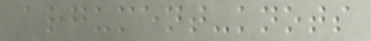argument-knots
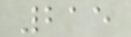215
